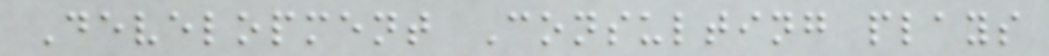Development Consulting plays
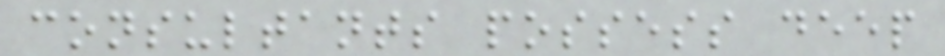consultants possess deep
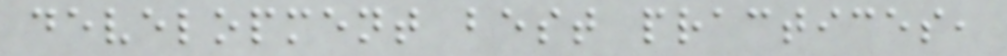development best practices,
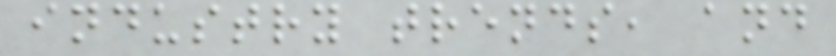industry trends, and
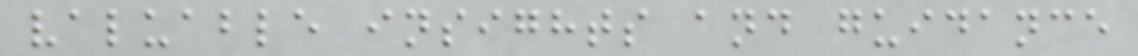valuable insights and guidance
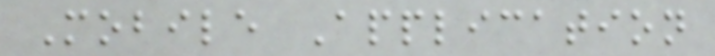Mobile Application
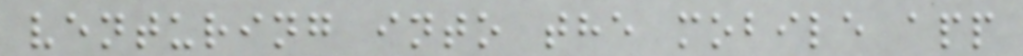venturing into the mobile app
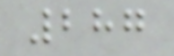287
